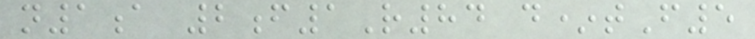n1a 2f1R84 d*tF5
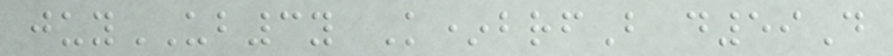juyUB3y K*brfB d59D
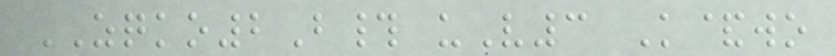ZQKO2B# uV3 K&wo
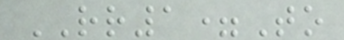RR1=To
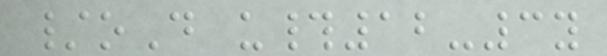/oD u#12-3y
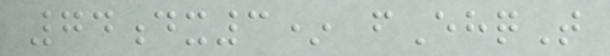74dx3* fEhqT
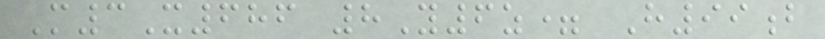M3X686 8Y6z= H99b
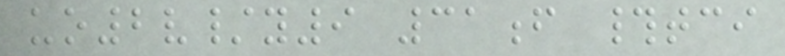uo2v/y9 31f #tci
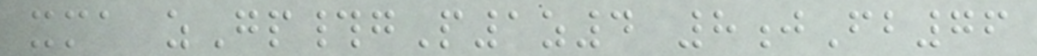xma zGp#gP1z4 8jFb76
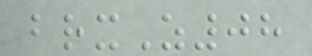brxZ08
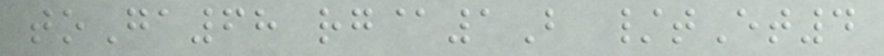toGa68 rg@1B /tEt4
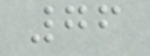76
